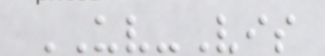UV-Vis
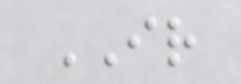IR
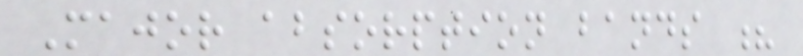Major absorption bands ?
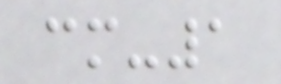cm-1
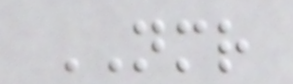NMR
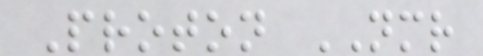Proton NMR
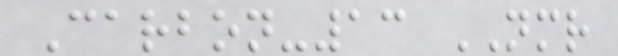Carbon-13 NMR
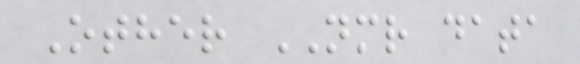Other NMR data
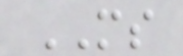MS
